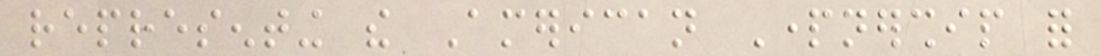representing the American Partnership for
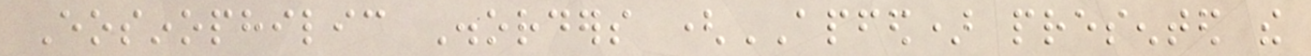Eosinophilic Disorders (APFED) presented the
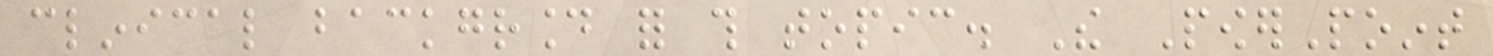clinical background for this topic. The PowerPoint
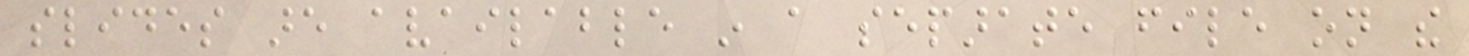slides are available in a separate file on the
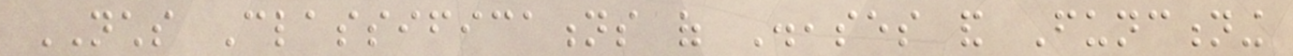NCHS Classifications of Diseases and Functioning
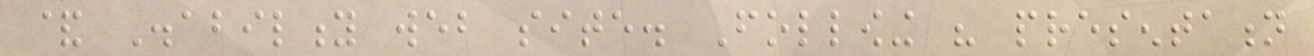& Disability web site. Following his presentation
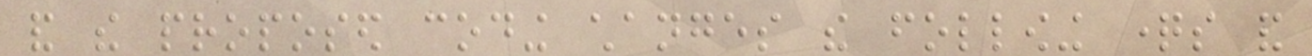and the proposed coding changes the following questions and
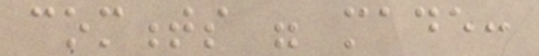comments were made:
